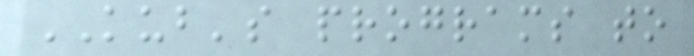KUB's programs to
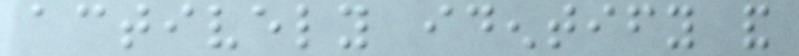actively identify and
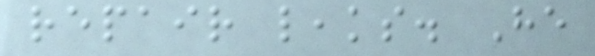repair leaks. He
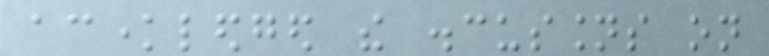acknowledged the discussions on
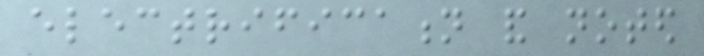electrification and noted
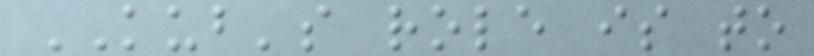KUB's role is to
